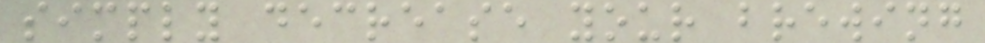simply decrease your brewing
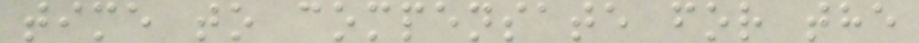time to compensate for the
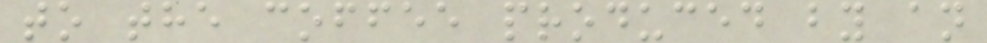to the coffee produced by an
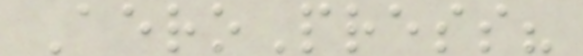AeroPress?
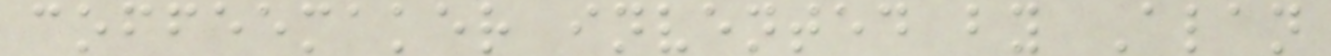coffeemaker invented by Alan
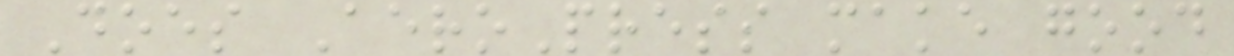Does AeroPress make good
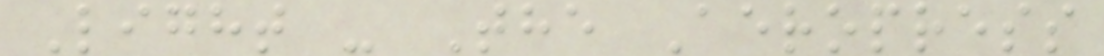Light - The Aeropress
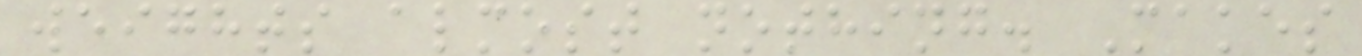weights almost nothing. Makes
